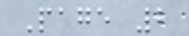Page 2
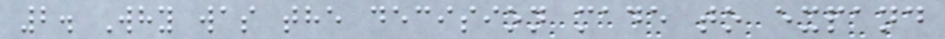2. Why was the decision made to expand
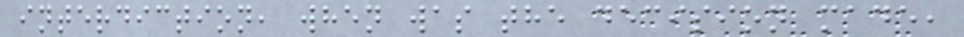interdiction, when was the decision made,
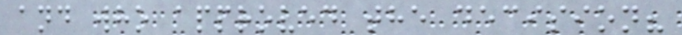and who approved the decision?
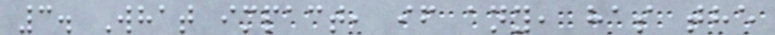3. What impact, if any, has the
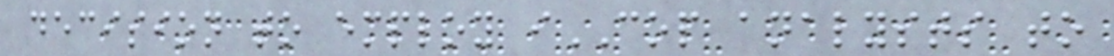decision to employ iCOP analysts to
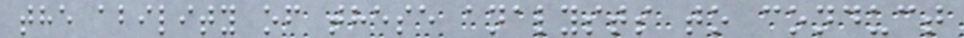the ability of these analysts to conduct
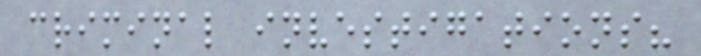criminal investigations?
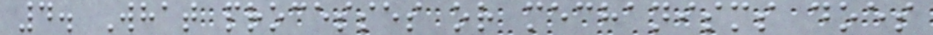4. What processes or mechanisms does
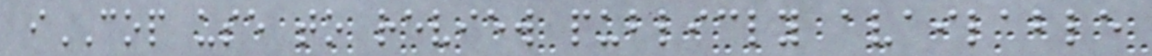iCOP use to review publicly available
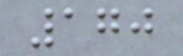170
